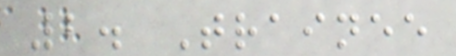2. Trainee
